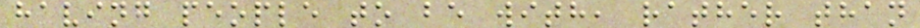having people to be with, rather than
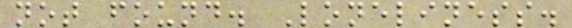not found. Loneliness.
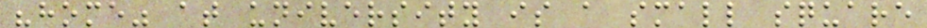"home" at university is a small square
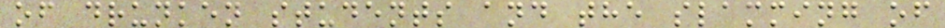of drunken students and the slamming of
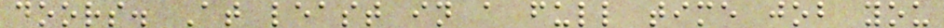doors. At least in a full time job you
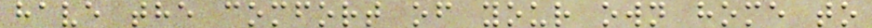have the comfort of your own home to
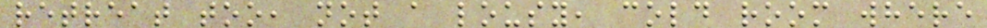retreat too, not a lousy, cold room where
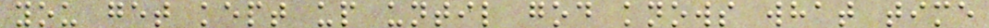you get kept up until god knows what time
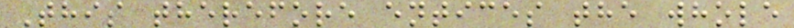This therefore entices the whole
